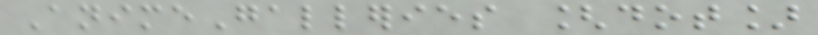AnimeGalleries [dot]
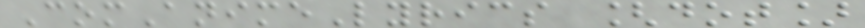ComAnimeLyrics [dot]
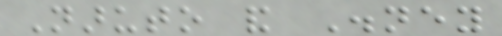Naruto and Disney
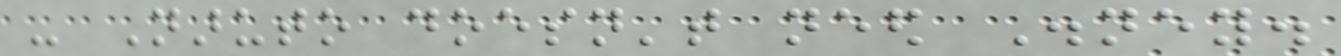- Naruto doesn't need Disney.
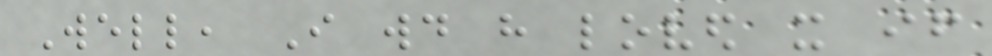Well, I would have loved it if
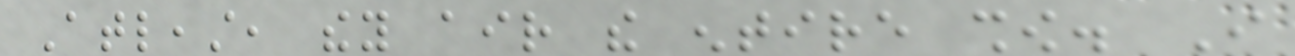Atleast, they air the entire show. I
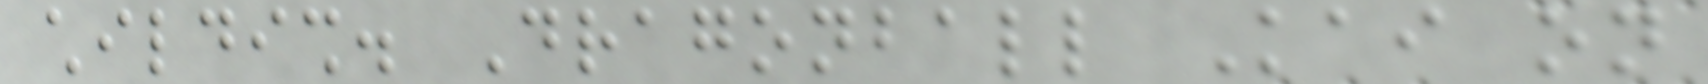childish. Dragonball Kai on
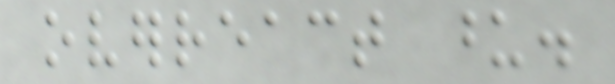overreact upon.
